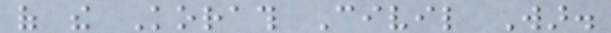of the Korath Civil War.
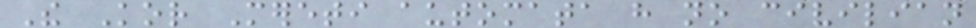The Kor Mereti automata have no civilian
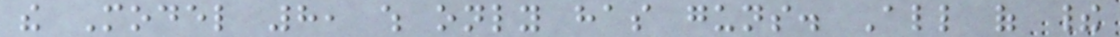the Model 8, which only has guns. All of their
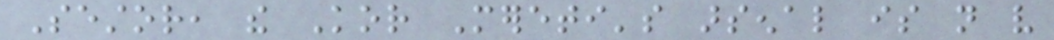Sestor, the Kor Mereti's arsenal is not very
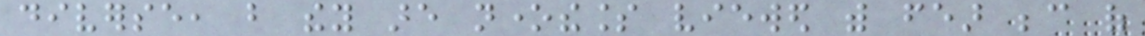diverse, but they are nonetheless viewed with fear because of
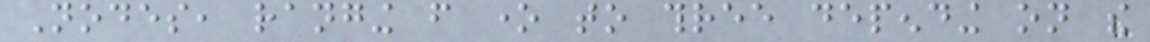Nodes, ranging from one to three depending on the
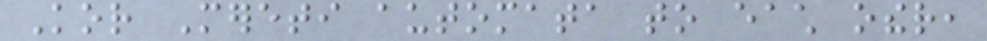Kor Mereti automata to each other,
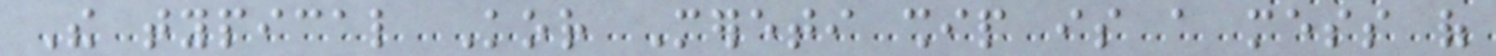The typical Kor Mereti ship is a mess of
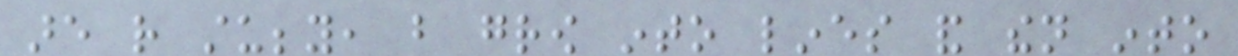are rather stubby, but grow into lines and then into
